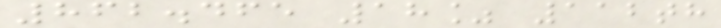862.465 18% 112th
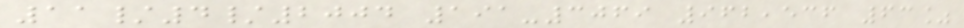11/4/2004 191-3069 962,536 63%
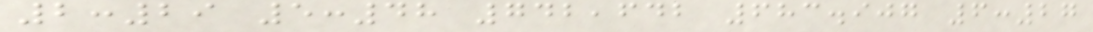2:29 5:48 742,642 683.907 6:27
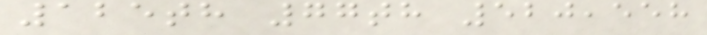125th 77th 520,558
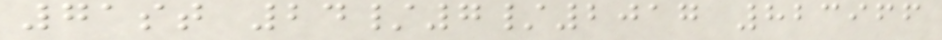71st 24/7/2017 823966
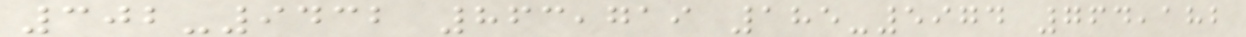302-9432 863,719 185-5974 764,182
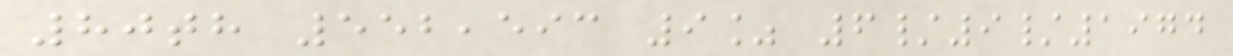80th 552,593 9% 6/9/1974
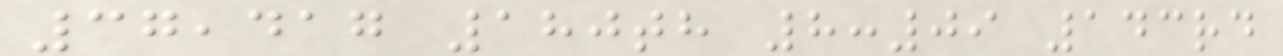37,417 180th 8:09 143rd
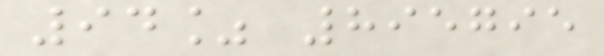94% 895795
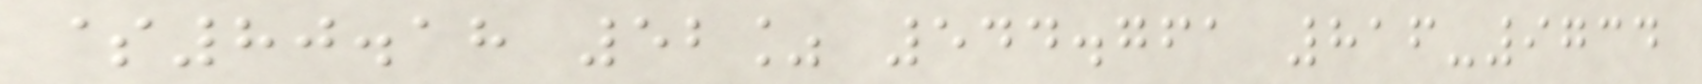$80.18 52% 544.761 816-9734
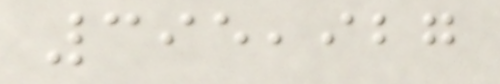395,927
